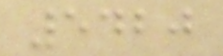5420
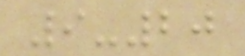9-20
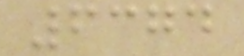6374
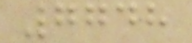7748
